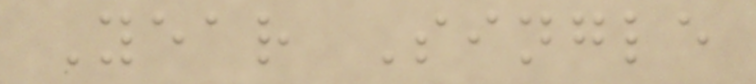Year Single
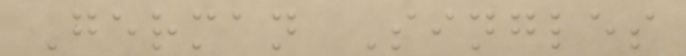German Singles
